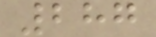287
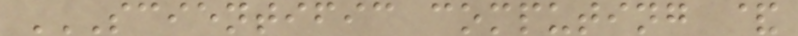SCIENTIFIC COMPUTING &
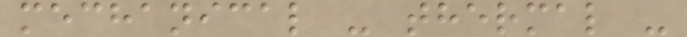mechanical - thermal -
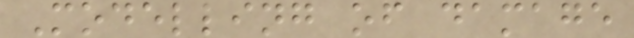Modelling of damage
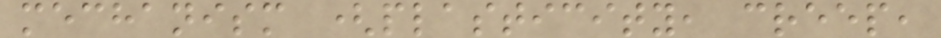mechanism (plasticity, creep,
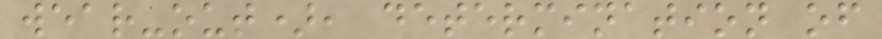wear-out), determination of
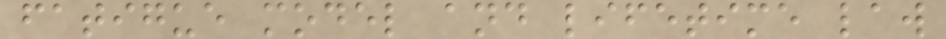fatigue model and lifetime law
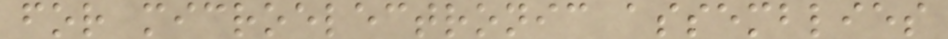for microelectronic assemblies
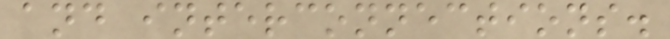and interconnections.
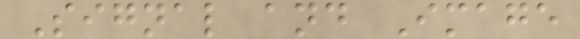Signal and Image
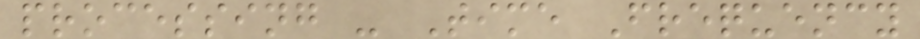processing - Time Frequency
